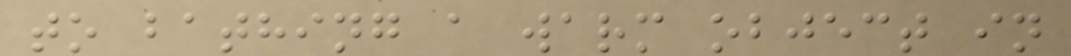to bathing a warm object in
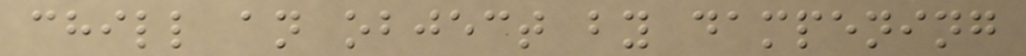chill an object by dampening
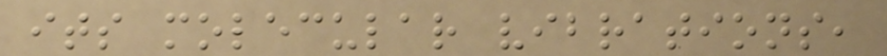its molecular vibrations,
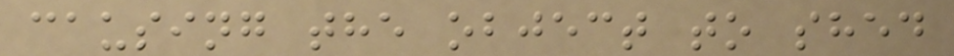causing the object to shed
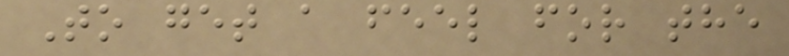To get a feel for the
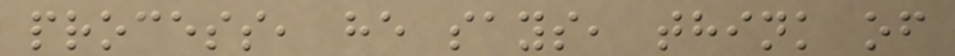process, he says, think of
